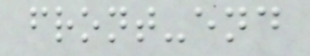front-end
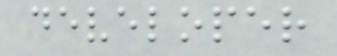developer
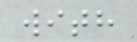with
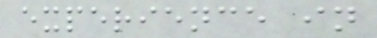experience in
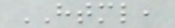HTML,
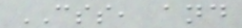CSS, and
